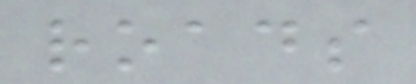roads
